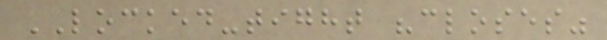LOCKED-tight "closes"
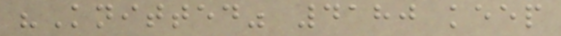"Knitted" 4180 keep
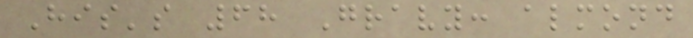His's 68 Gravy: almond
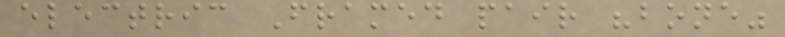electric Framed pair "bone"
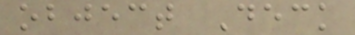object Deck
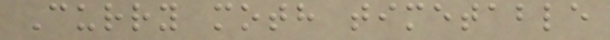Curry moth timetable
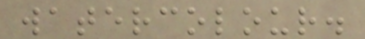watercolour.
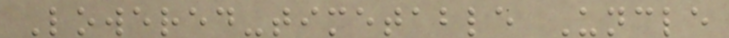Lowered-timetable Uncle
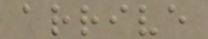arrive
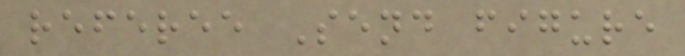referee Send figure
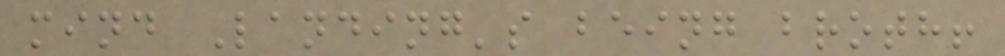mind Landing's being broth!
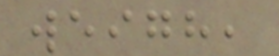weigh,
